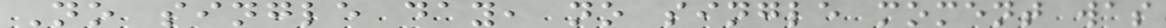No single day, no single moment was
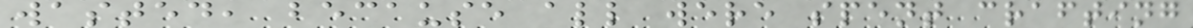wasted, because all were spent crafting
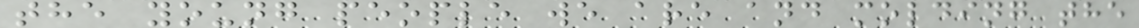the young people we are and molding the
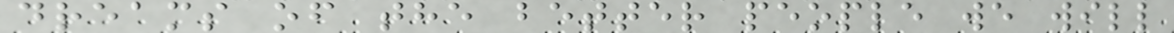dreams of the better people we will
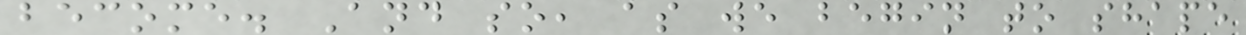become. And so, as we begin to shape
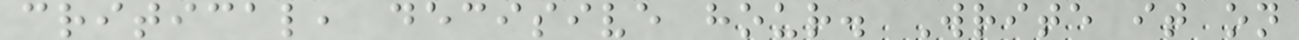critical, decisive hour. Write it on
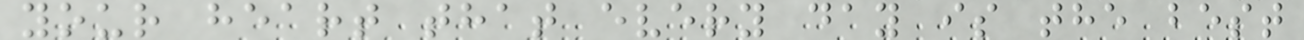your heart that every day is the best
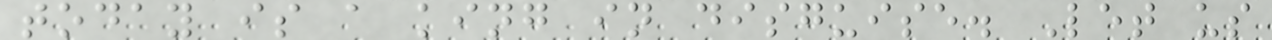today is a king in disguise. Let us
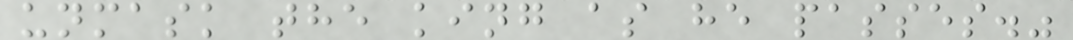unmask the king as he passes."
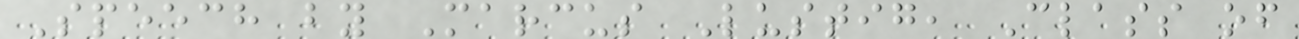Speech by Marcus Lustig, Class of
